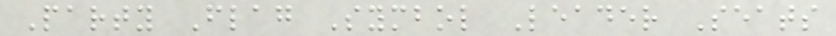Party Flag Symbol Leader Seats
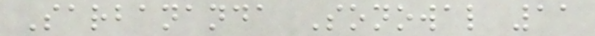Sarbananda Sonowal 11
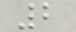2
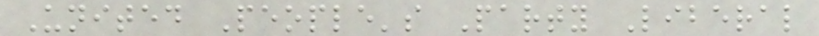United People's Party Liberal
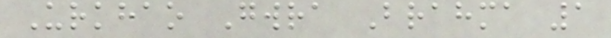Urkhao Gwra Brahma 1
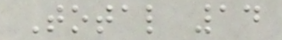Total 14
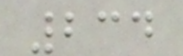234
